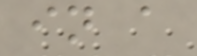in a
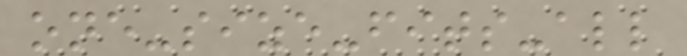one-size-fits-all
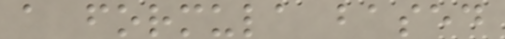a formula based
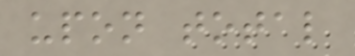upon total
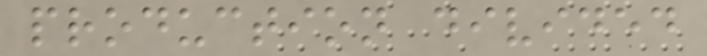production divided
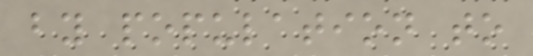by population to
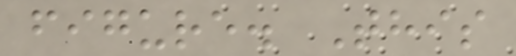figure. This
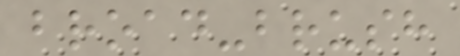broad-brush
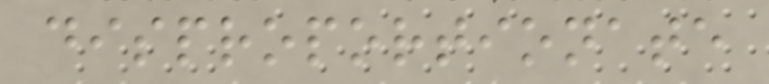disproportionate
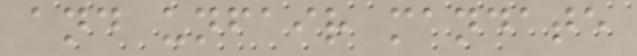and unfair mandate
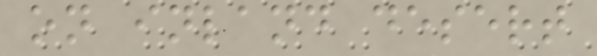on inland desert
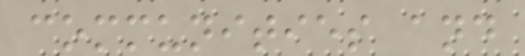communities and
